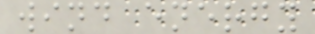wind energy
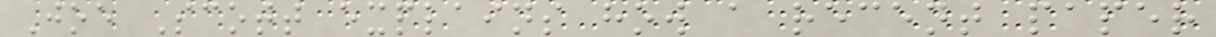Joe Scott explains how a recent paper
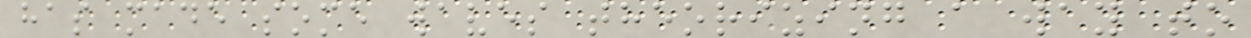has made some waves theorizing a way to
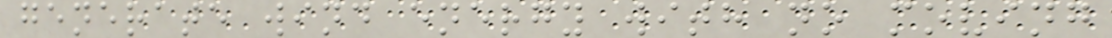generate wind energy with no moving
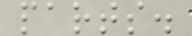parts.
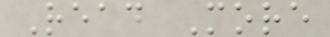Read More
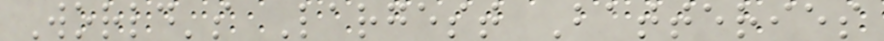World's Largest Batteries
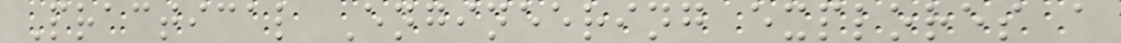Practical Engineering explores a
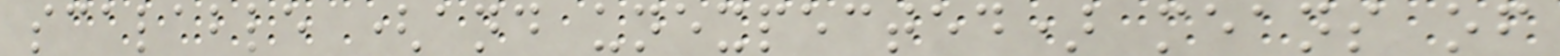scalable (and unexpected) means of
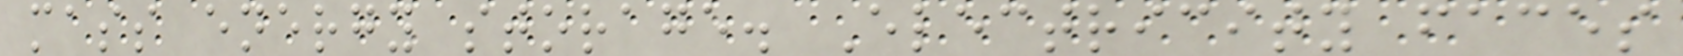mass energy storage. Electricity faces
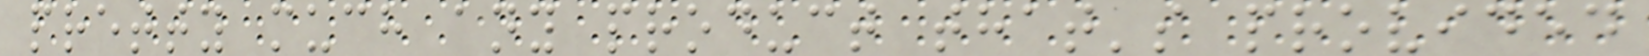pretty much any product that's provided
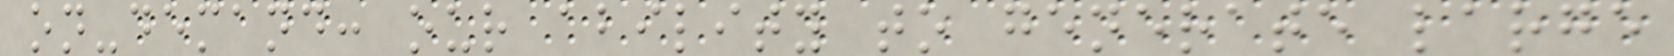on-demand: our ability to generate large
